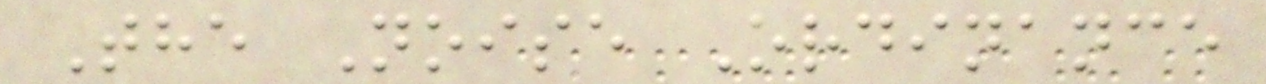The Noise Ordinance
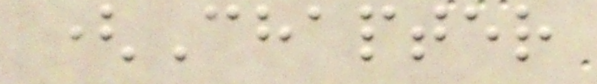(Chapter
